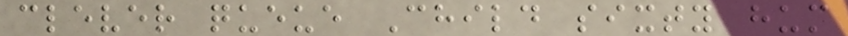clever queue Child sixty hum
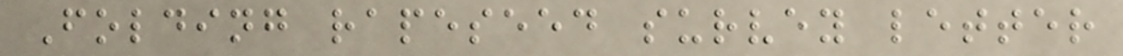Folding rapeseed survey letter
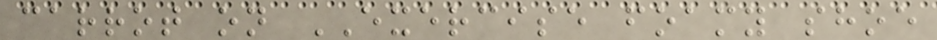carrot on EXERCISE foamy shoe
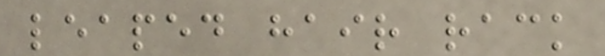leaped hair rack
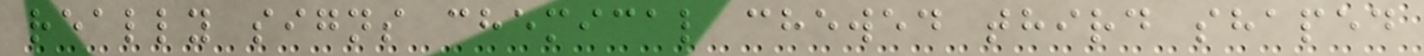really signs chemical chewed third shaped
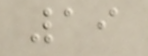19
